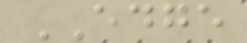EDGE
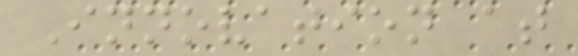Innovation at
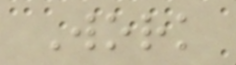Work
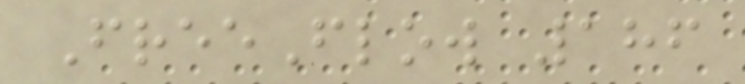FreeFlow 186
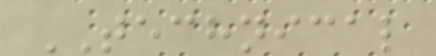TECHNICAL
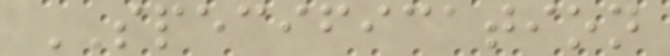SPECIFICATION
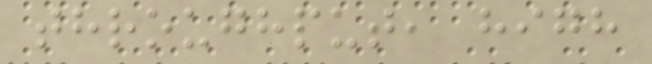throughput, high
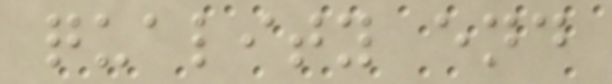quality end
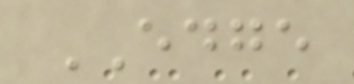EDGE
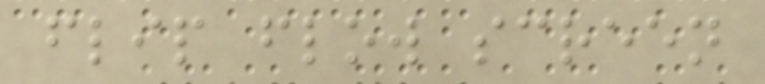flip flow screen
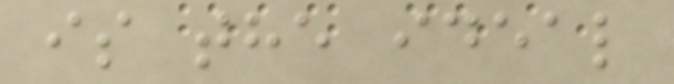is the ideal
